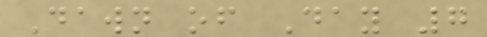Dawn of Day 7
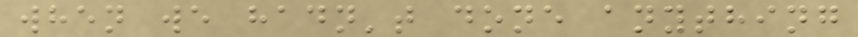when we hadn't done anything
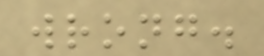wrong.
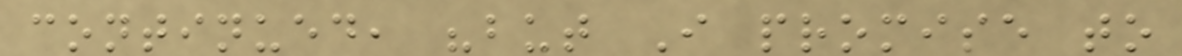continued, "but I promise to
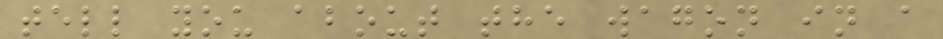tell you about the wagon in a
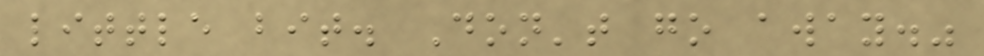little bit. Don't go away."
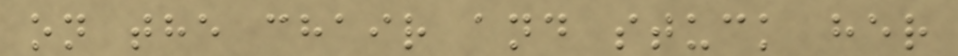on the chair and stuck her
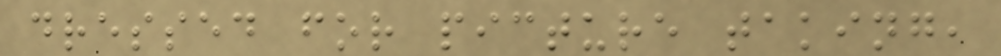dressed for picture taking,
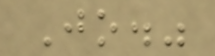Jo."
